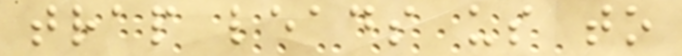trap leads us to
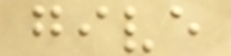give
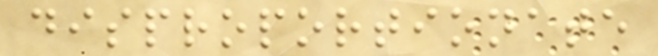disproportionate
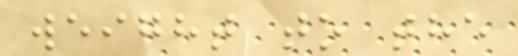weight to the
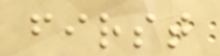first
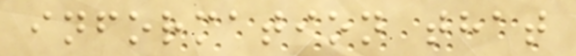information that
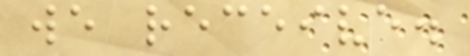we receive.
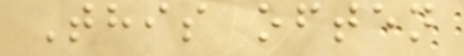This often
